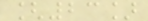[23]
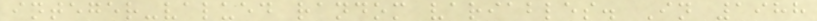integer-valued random variables. In 1988
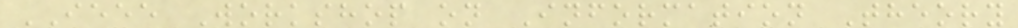IEEE Workshop on Information Theory
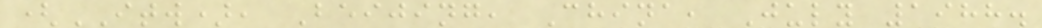(ITW), Beijing, China, July 1988.
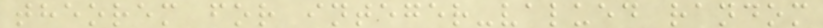theorem for integer-valued random
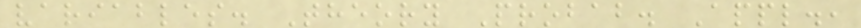variables. Theory Probab. Appl.,
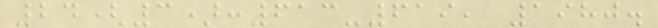24(3):613-619, 1980.
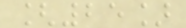[25]
